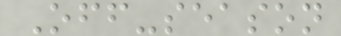Off-season
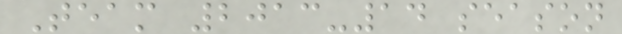Team 2013-14 season
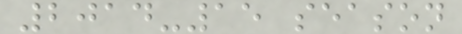2014-15 season
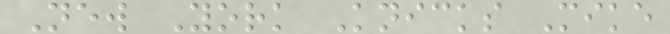New York Knicks Mike
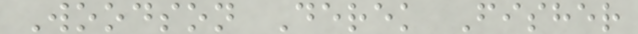Woodson Derek Fisher
